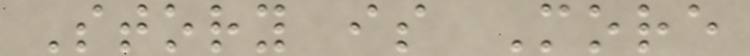Story is More
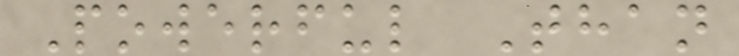Powerful Than
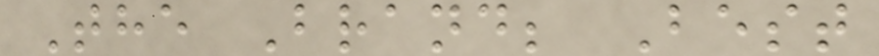The Brand; Best
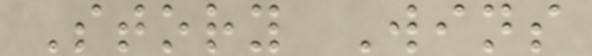Story Wins
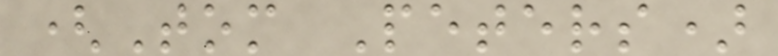(Tom Peters)
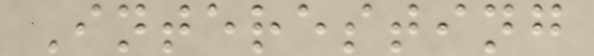Interesting
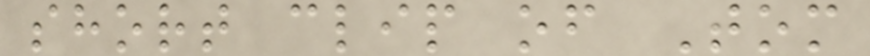short clip of Tom
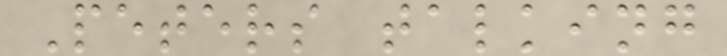Peters talking
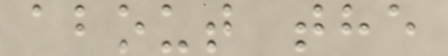about the
